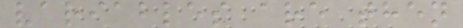variables are then
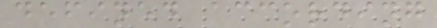defined according
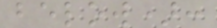below):
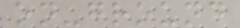on-ground
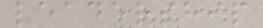leadership
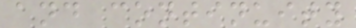and continuity
